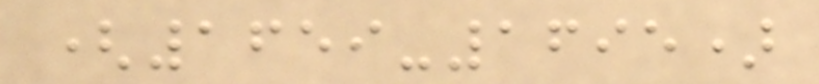(1659-1695)
